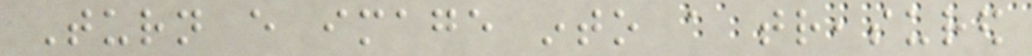Turn every image into a treasured
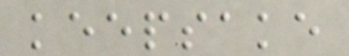keepsake
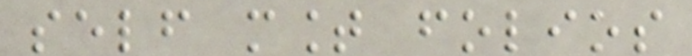self mount folios
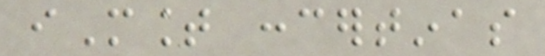iMount concertinas
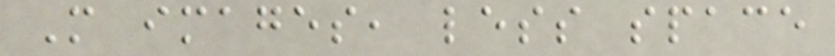More images, less space
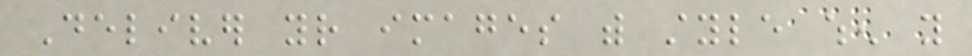Deliver your images with style when you
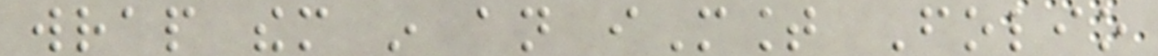wrap them in an iMount Folio
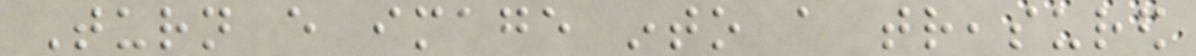Turn every image into a treasured
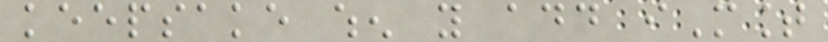keepsake when you add iMount
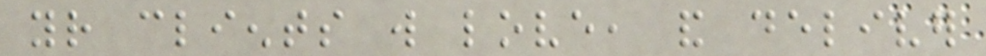your clients will love, and deliver
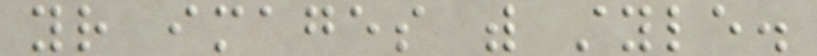your images with style.
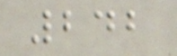242
